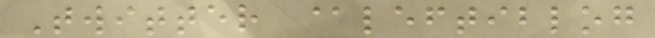Twitter @leftiblog
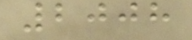2008
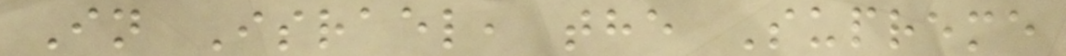In Israel, the Supreme
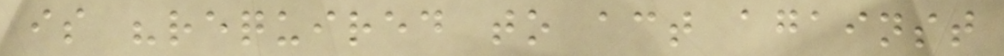is "required to act against
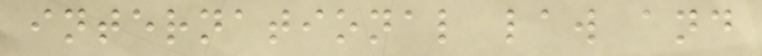international law and
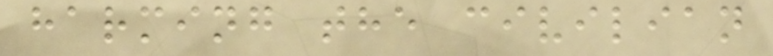harming the civilian
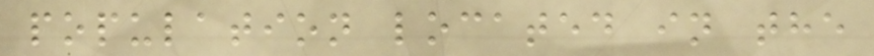population located in the
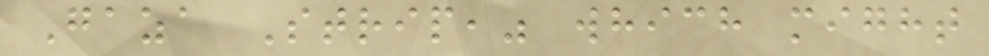Gaza Strip," which might
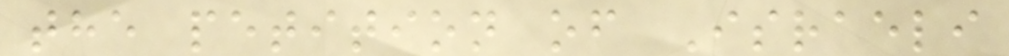the petition of Israeli
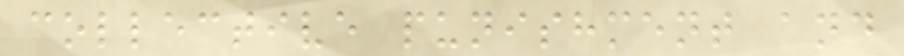collective punishment and
